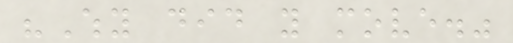"Why did you move."
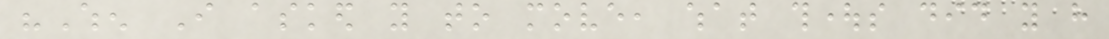"When I asked you to move, what thoughts did you have
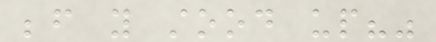before you stood up?"
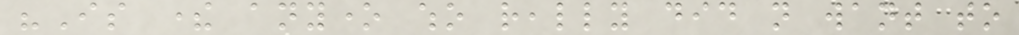"Is there anyone who really did not want to
